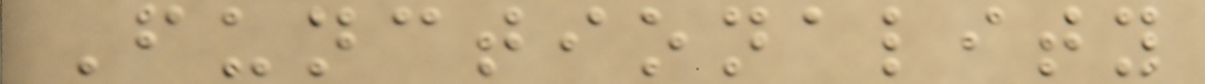Functionality
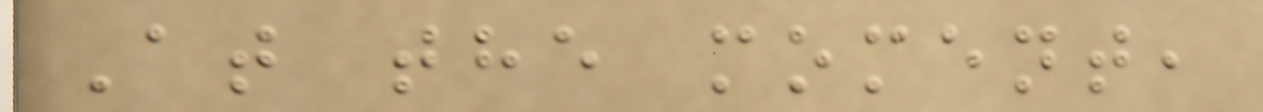At the moment,
